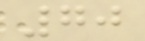70
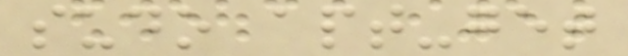sudo apt-get
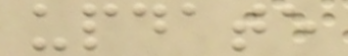update
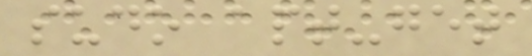sudo apt-get
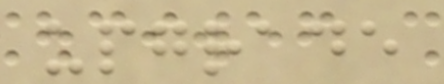upgrade
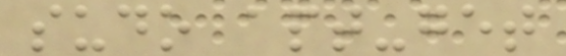sudo apt-get
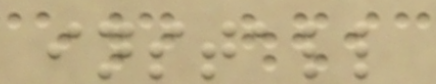install
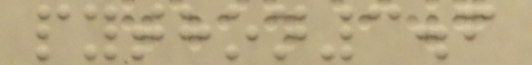python3.6
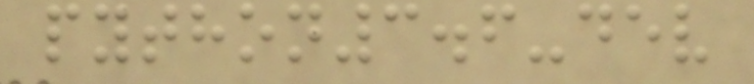python3.6-dev
